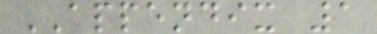APPENDIX 1
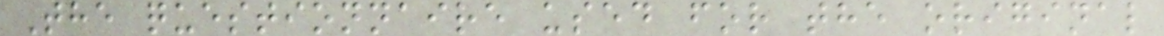The questionnaire used for the original
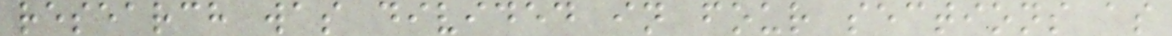research was divided in four sections as
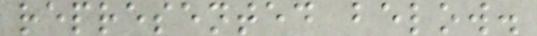represented below.
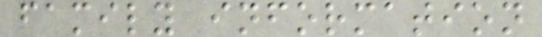family information
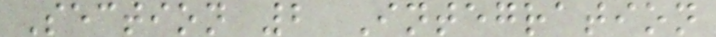Section 2 Integration
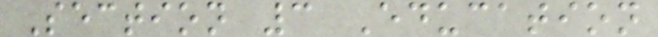Section 3 Education
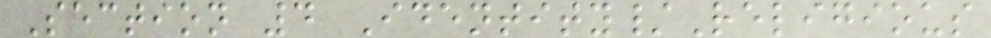Section 4 Identity/Religious
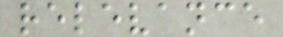relevance
